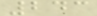243
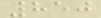850
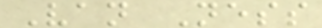Van Ness
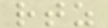rtz
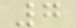7
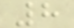8
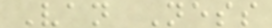Van Ness
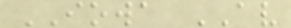IOWA AV
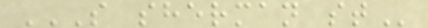S SHERMAN ST
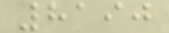8190
